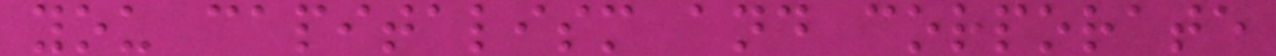you capitalism and corporate
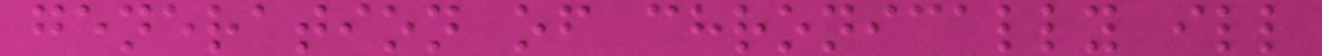generation of chronically ill
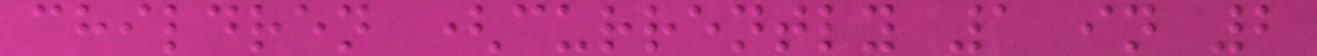children (currently 1 in 2
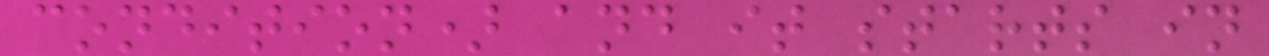condition) and it starts in
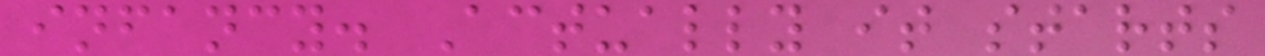infancy. Actually it starts
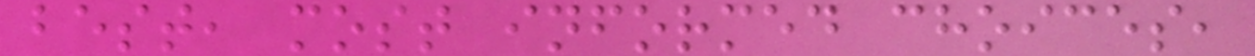best, most informed choices,
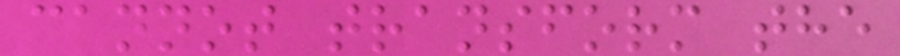cannot transform the
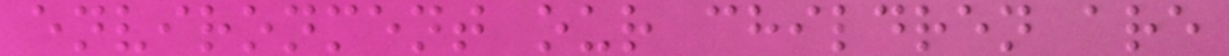environment our children are
